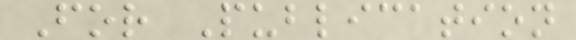For Publication
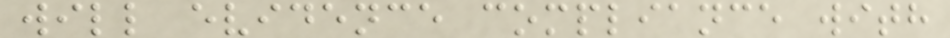will evidence compliance with
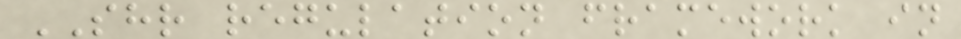SHR regulation framework in
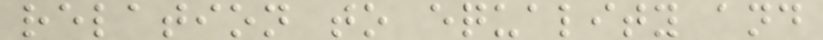relation to equality and
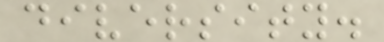diversity.
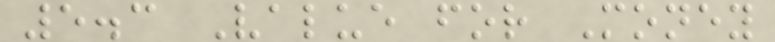5.3 Value for Money
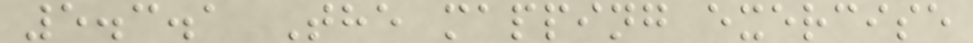5.3.1 The mapping exercise
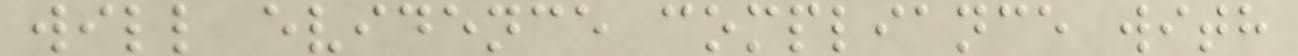will evidence compliance with
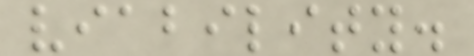viability.
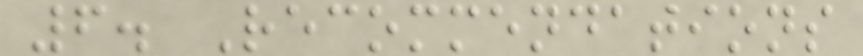6. Recommendations
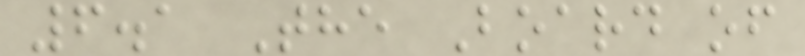6.1 The Board of
